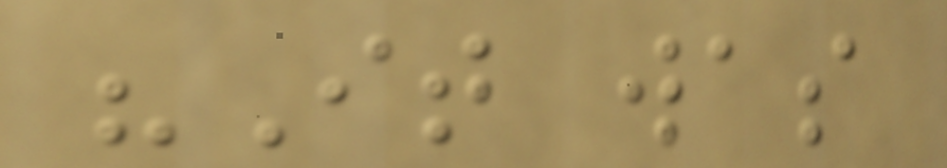"It was
